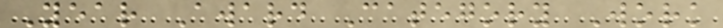Year Award Category Work
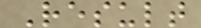Result
